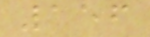156
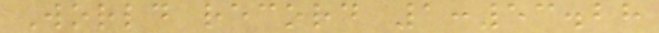World record 1:53.28
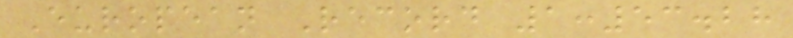European Record 1:53.28
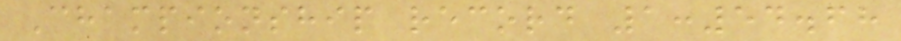Championship record 1:54.68
